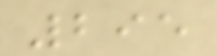295
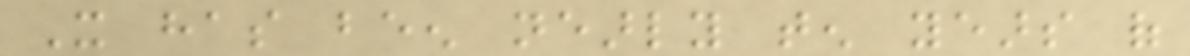It has been nearly ten years of
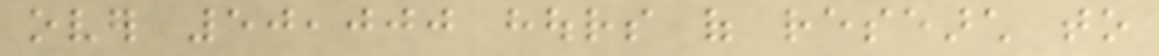over 50,000 hours of research to
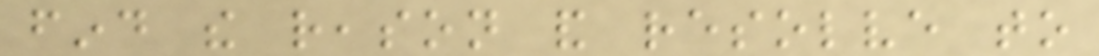find the reason and resolve to
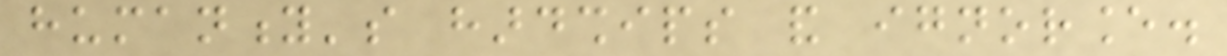humanity's hardships and ignorance.
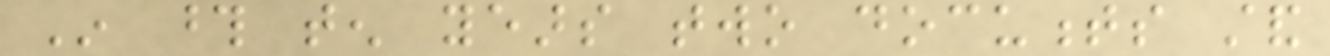In those ten years two documents stand
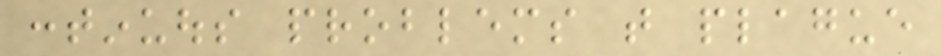continuous problems that plague
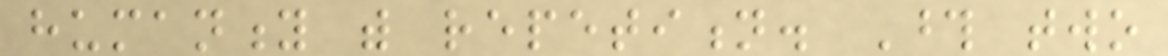humanity with repetition. Those two
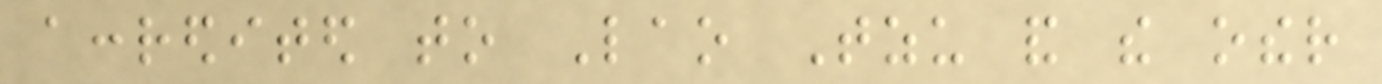accredited to Lao Tzu and the other
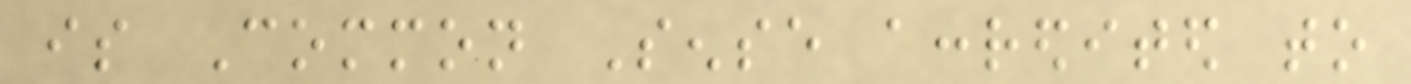is Common Sense accredited to
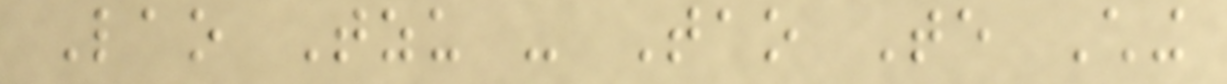Lao Tzu - Tao Te Ching
